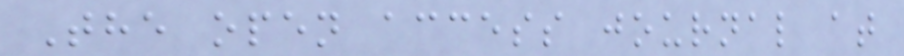The open access journal at
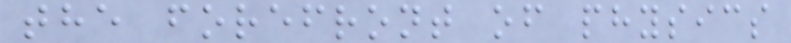the forefront of physics
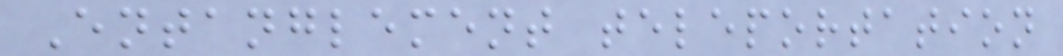Entanglement teleportation
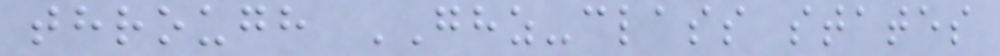through GHZ-class states
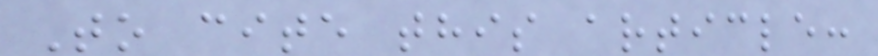To cite this article:
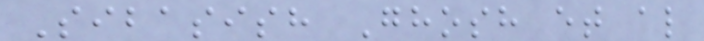Sibasish Ghosh et al
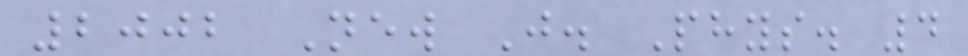2002 New J. Phys. 4
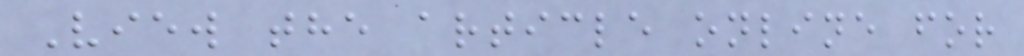View the article online for
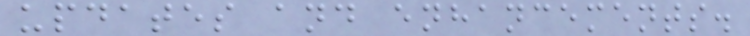updates and enhancements.
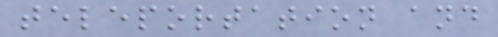teleportation and
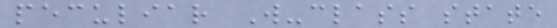peculiar W-class state
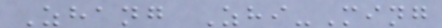Zhang Zhi-Ming
